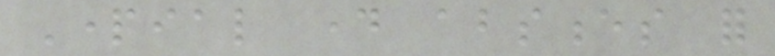Partial day absences for
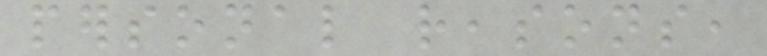personal reasons,
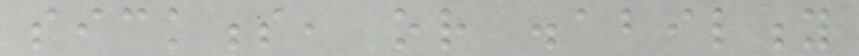sickness, or disability
